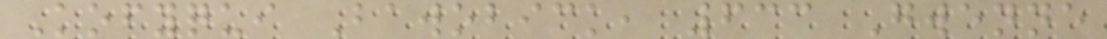Kofyqui Bawobick, 633 Gwenne
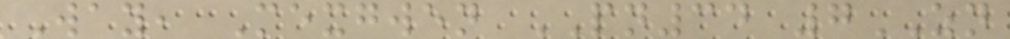Way, Mexgwen PN34 7ZN
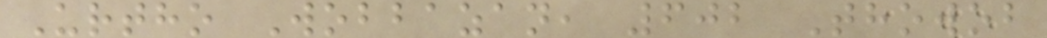Urtho Wobbazan, 602 Thowob
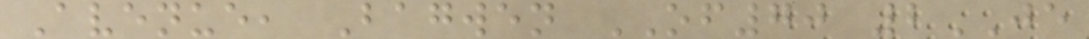Avenue, Bagwen OF70 2JE
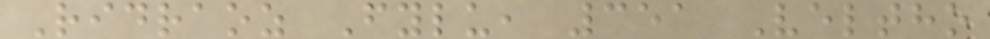Ridraoz Fylu, 351 Veltho
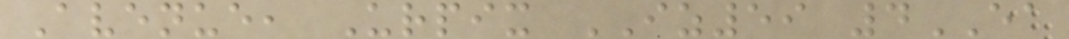Avenue, Urpix IZ59 4EA
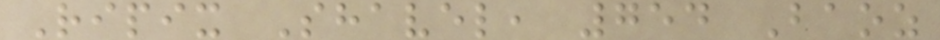Ripix Shavel, 754 Baoz
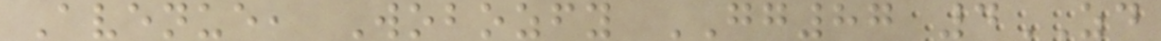Avenue, Wobozfy GG87 4ZD
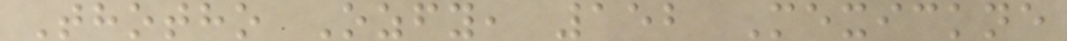Thotho Ozfy, 152 Mexickne
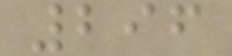296
